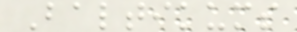Baltikums
